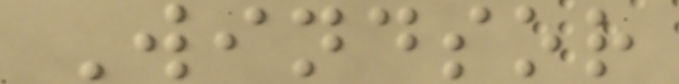Windsor
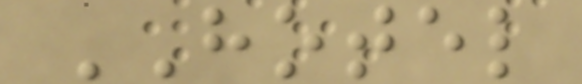HOTEL
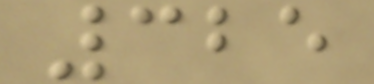325
